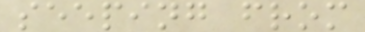seeping from
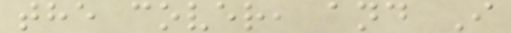the cover, and I
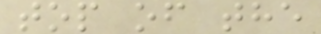top of the
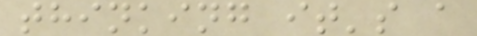thinking it's a
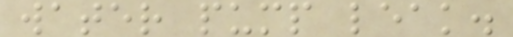water pump leak.
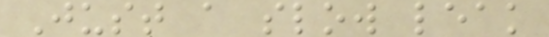Just a slow leak
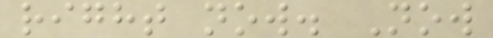right now. Now
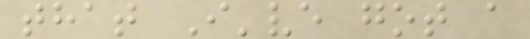that I've got a
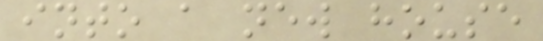into a new house
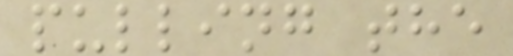pulling the
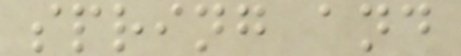spring and
